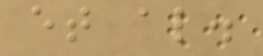et al.
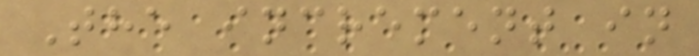The increment in
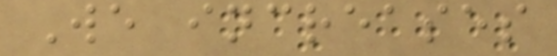We increases
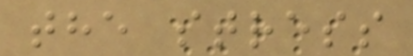the stress
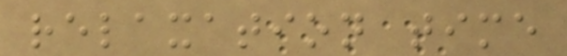relaxation time
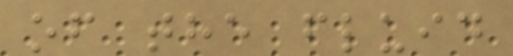of the fluid
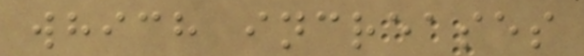which increases
